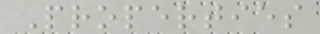Properties
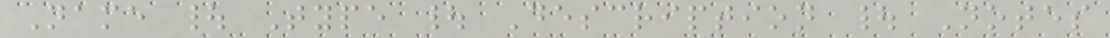Name | Type | Description | Notes
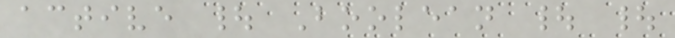active | Boolean | |
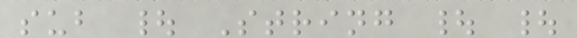sub | String | |
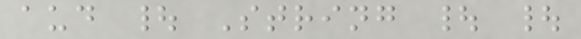aud | String | |
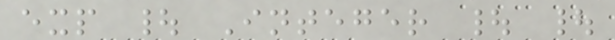exp | Integer | |
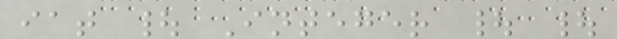iat | Integer | |
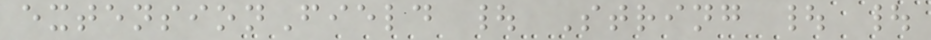extensionField | String | |
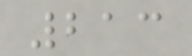213
